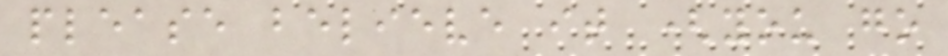please believe it (you go
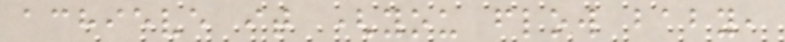achieve it (you flow baby,
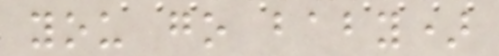you go baby)
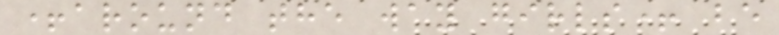+around the way girls+ be
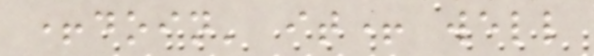+doin' it+ well
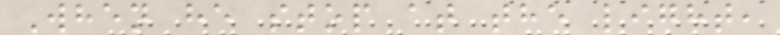When he stop at the light,
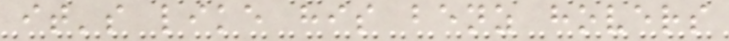it's like his benz hovers
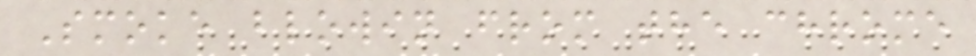Smoke blowin from the chrome
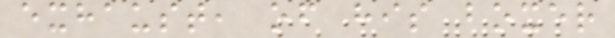exhaust, of his boxer
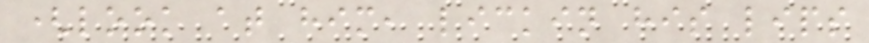(look at him, lickin his lips
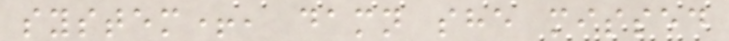system+, damn she missed
